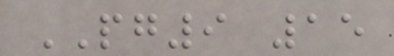PG9 15
